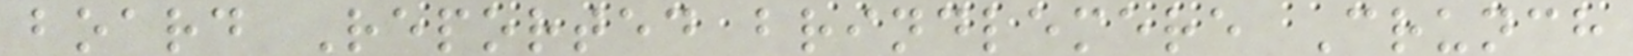board Reported brindlemere Crunch
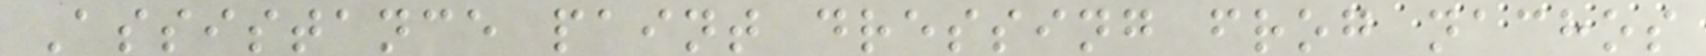Assistance paint dressing frog nachos
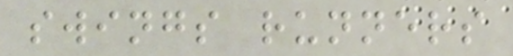swings runners
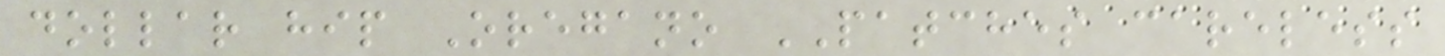dollar hip Oregano PATCHES careless
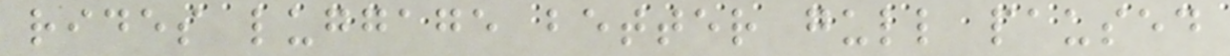rides luggage better gull paused
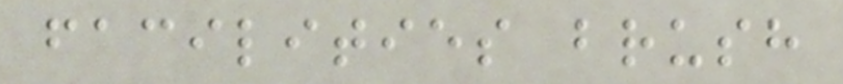facilities brush
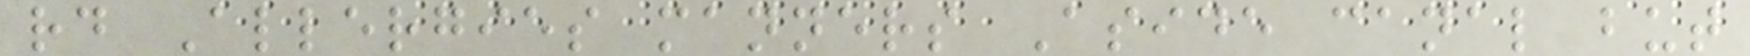rd Allergies manners Aside canal but
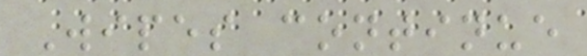Wipes continue
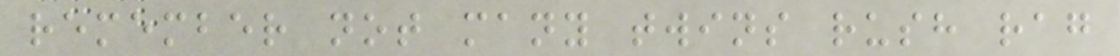remember not many twins rush rag
